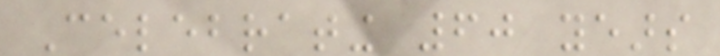Celebrating 60 years
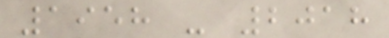1958 - 2018
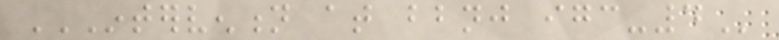INTERVENTION AT BBNJ IGC-4
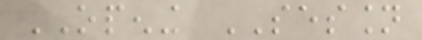OPENING SESSION
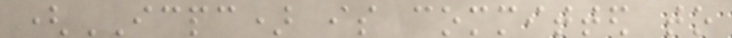(ICPC) is committed to
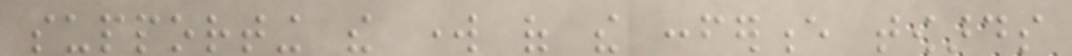supporting the work of the conference towards
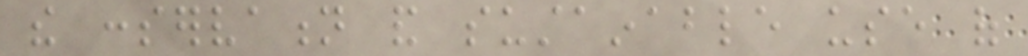the conservation and sustainable use of
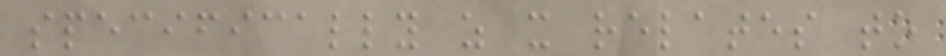specifically as it relates to
